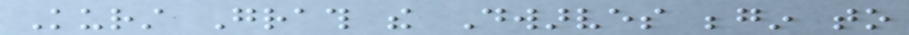Kurst Grath the Dwarves begin to
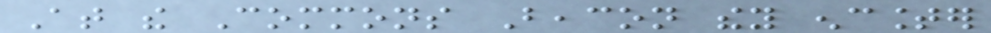At the Commons Beacon they encounter
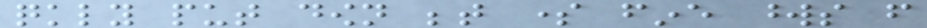quickly put down between some fine words from
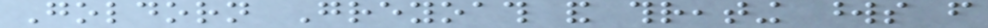Goldorn Greyoath and threating words from
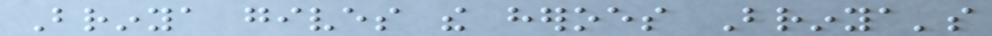Brinya gives the heroes Brinya's
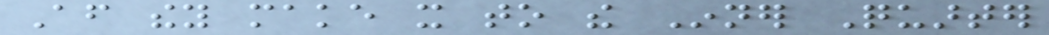After they make it to the Inner Quarter
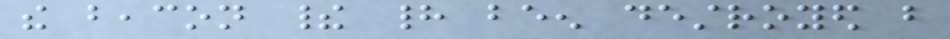the beacon their had been destroyed but
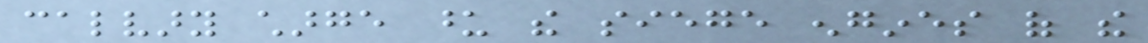calvary charge upon the siege engines of the
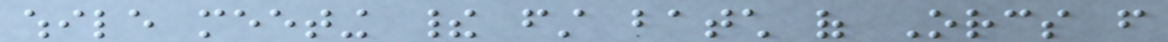while meeting their first batch of Orcs from
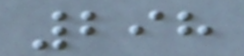298
